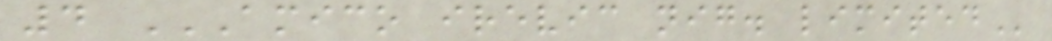4 AMICO IREVIC NIG. LIMITED
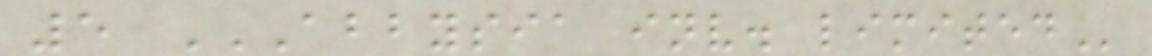5 ABBYSIA INV. LIMITED
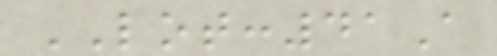LOT:41A
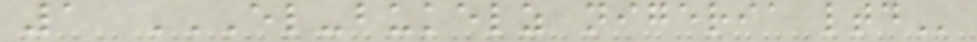1 EL-BUKELZ NIGERIA LTD
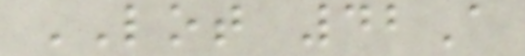LOT 42A
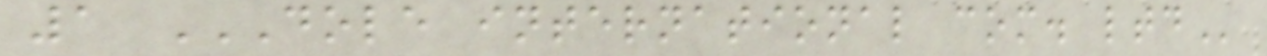1 DOLE INTERNATIONAL COM. LTD
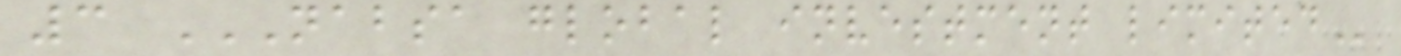3 NABSA GLOBAL INVESTMENT LIMITED
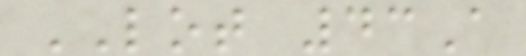LOT 43A
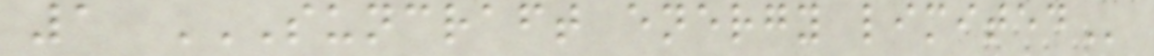1 SUNCRAFT ENERGY LIMITED
